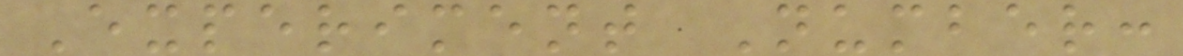Experiment Number:
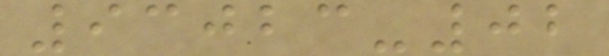93023-02
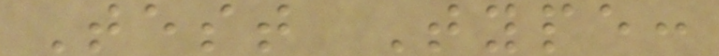Test Type:
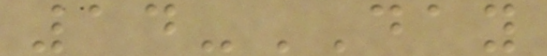14-DAY
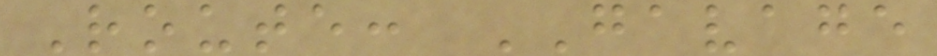Route: GAVAGE
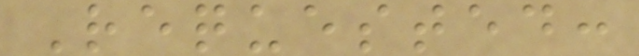Requested:
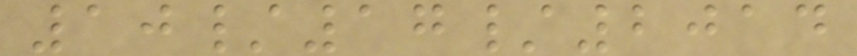10/17/2014
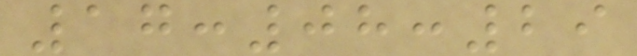17:08:29
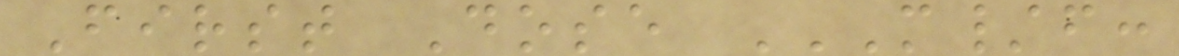First Dose M/F:
